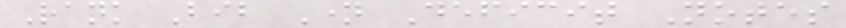Rank Bib Name Deficit Notes
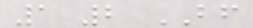1 2 BF
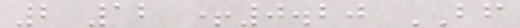2 12 +0.20 BF
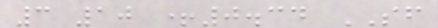3 10 +0.34 SF
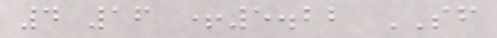4 16 +5.22 SF
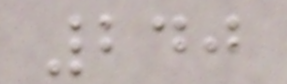240
